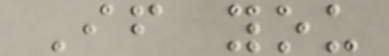If you
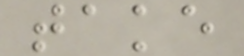take
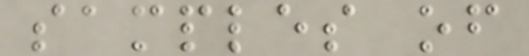samples of
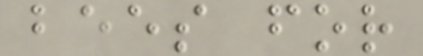bees for
